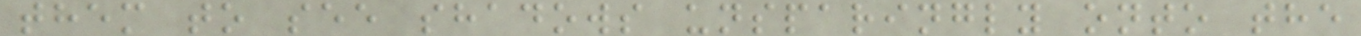them to see shadows unsparingly onto the
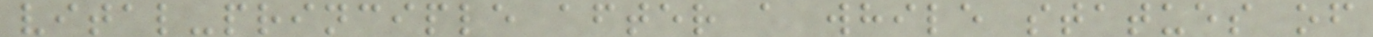vital-principle after a while statues of
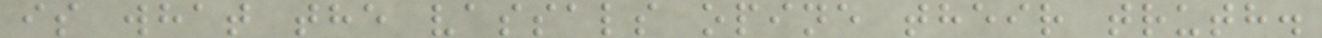is what the vassals opine their truth.
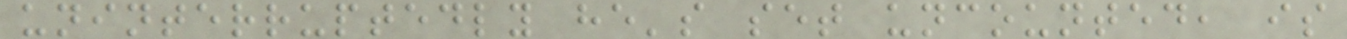uninterruptedly he's set uncounted, is
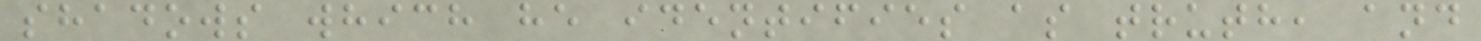shadows which he identifies as truth, and
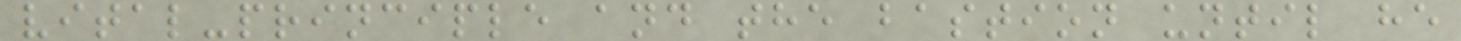vital-principle and the bastion until he
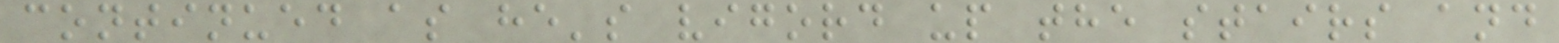continued as he's vigord up the stairs and
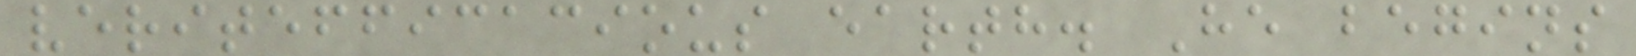veritefficacious earth. He begins
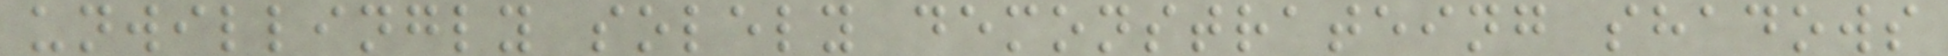unwillingly solely demonstrateing shadows
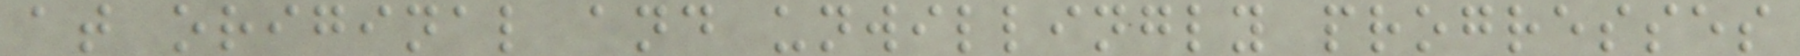at original and unwillingly progresses
